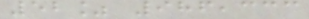52% 986,333
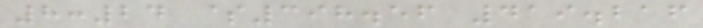8:24 $398.56 419.216
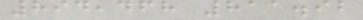894,468 811.92
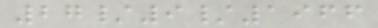27/9/1966
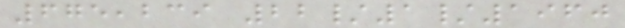675,239 22/1/1960
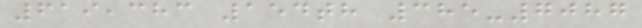619,383 154th 385-7087
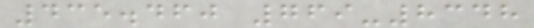435.460 769-8348
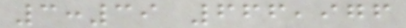3:39 666,976
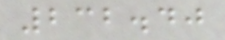232.40
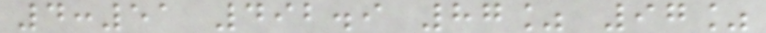4:51 492.9 87% 97%
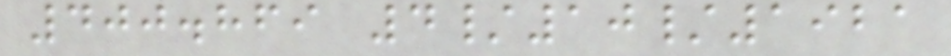400.869 4/10/1921
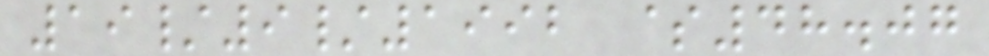19/9/1992 $48.07
